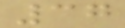37
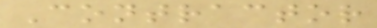Contractor
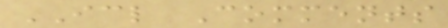ICL Comments
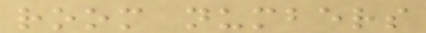room numbers
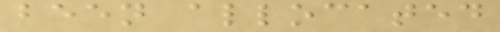been allocated
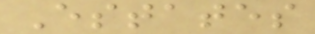Estates
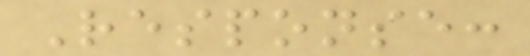Response:
